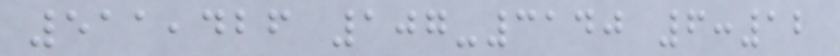511,426 107-3140 6:12
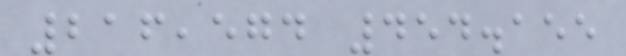216,574 454.155
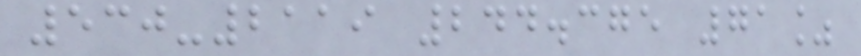530-2119 244.375 71%
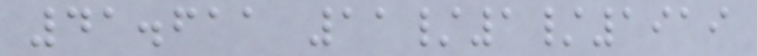41.611 11/1/1919
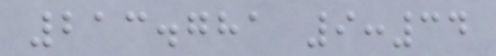213.781 9:34
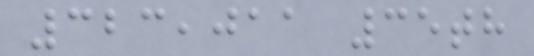323,011 35th
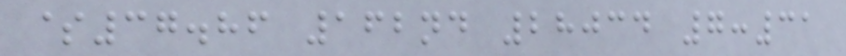$37.86 162nd 28034 7:31
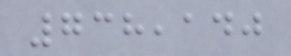738,140
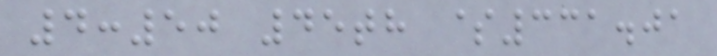4:50 45th $331.01
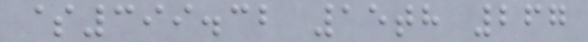$399.32 15th 267
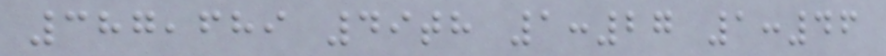387,689 49th 1:27 1:46
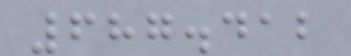687.412
